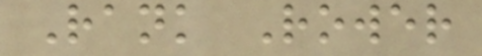Rank Rower
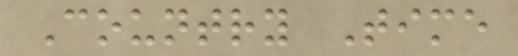Country Time
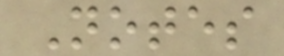Notes
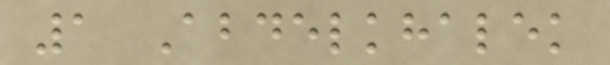1 Abdelkhalek
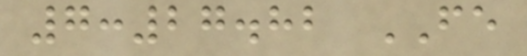7:27.82 FE
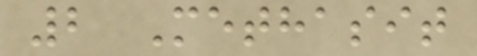2 Methasit
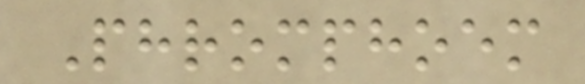Phromphoem
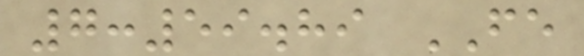7:59.89 FE
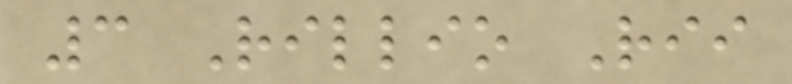3 Rillio Rii
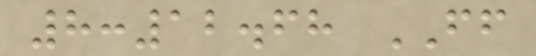8:12.68 FF
